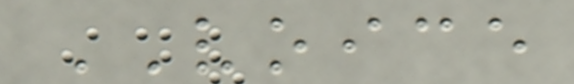VOICE
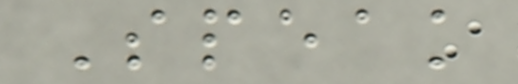Speak
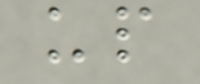up
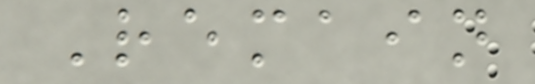Remain
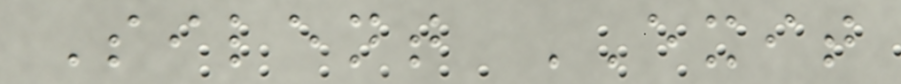Silent EXIT
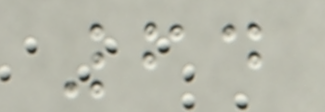64
